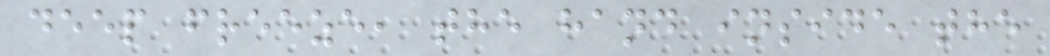deep freeze, the hand inside the
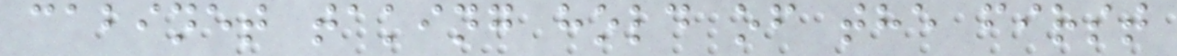cabinet taking hold of the first
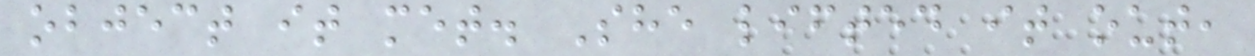object it met. She lifted it out,
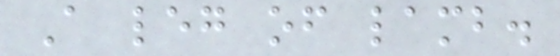A leg of lamb.
